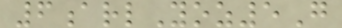6arlYoz5G
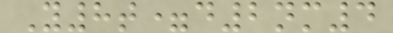Y8t=d2nm4
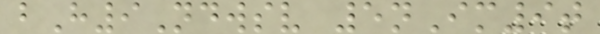bH9Ndwsv 5nIm9t
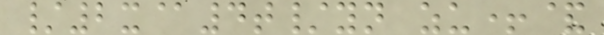/2x@4t/yn zu+&
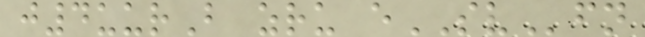j4uurB zru eSVfn
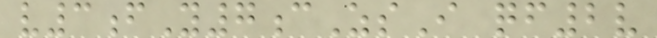v3fY7cZsI qf2v
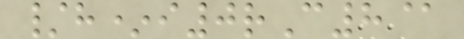/h*i0rC8@
